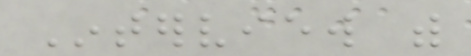Interview with
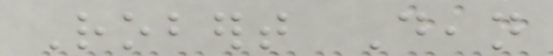Robert Dean
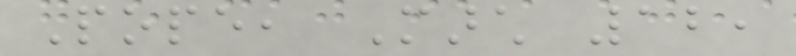Pope, March 12,
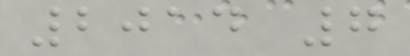2014 7
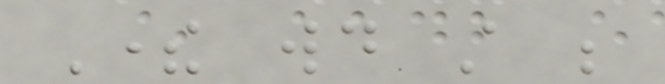There would still be
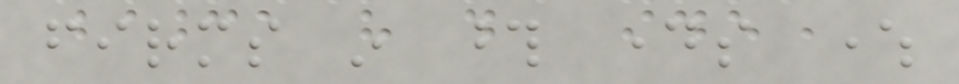firms in those days where
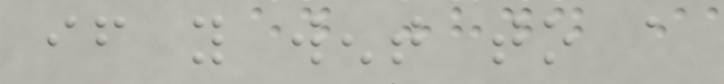if you went to a
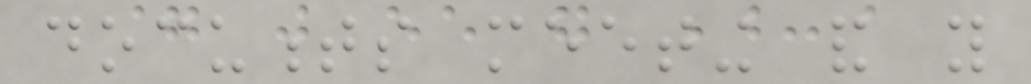documents meeting and you
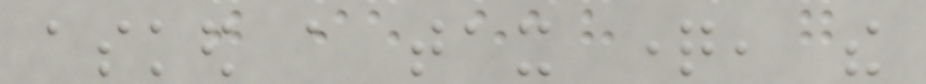asked a tax question, the
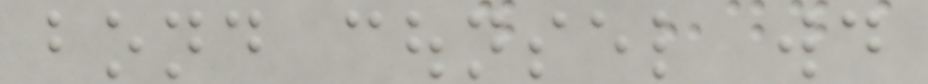bond counsel would
